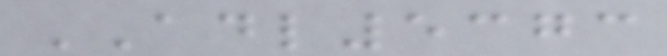ADL5373
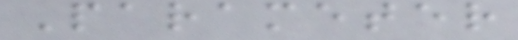Parameter
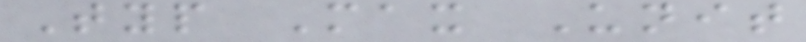Typ Max Unit
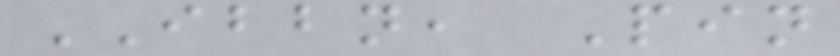IBBN, Pin
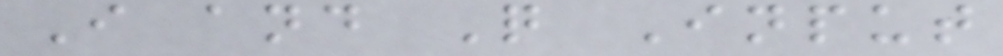I and Q Input
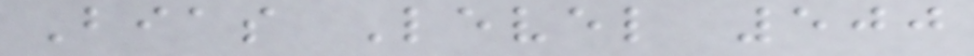Bias Level 500
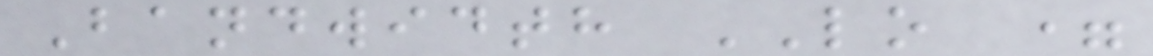Bandwidth LO =
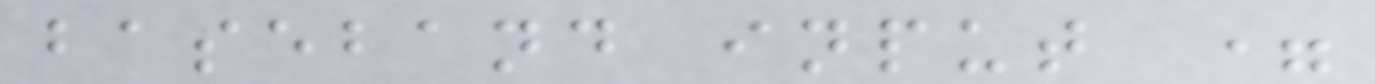baseband input =
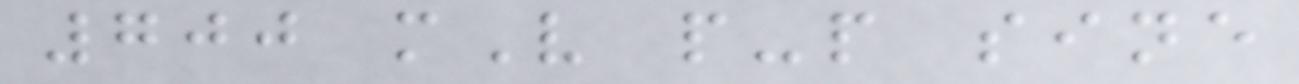700 mV p-p sine
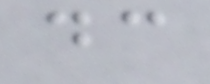dc
